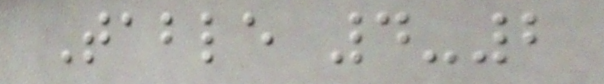Table 4-2
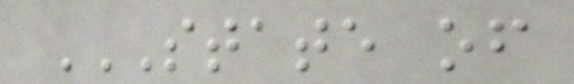STATE OF
